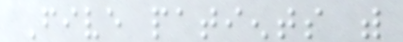Five patients with
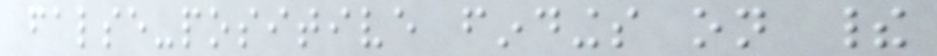false-positive findings on their
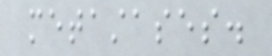metastases.
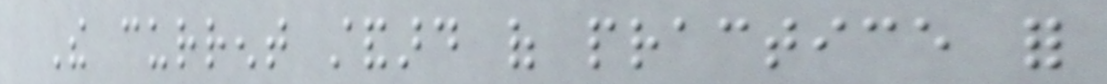The current standard of practice for
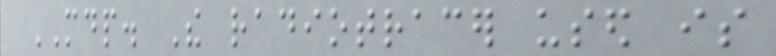MDP. The radiotracer used is
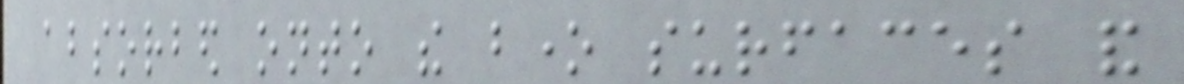absorbed onto the bone surfaces and
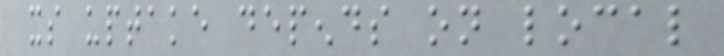its uptake depends on local
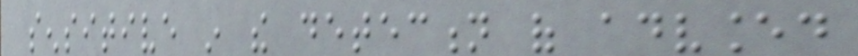sensitive in the detection of advanced
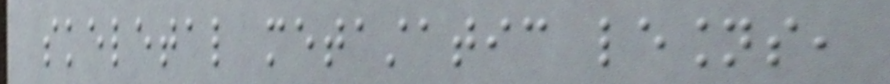skeletal metastatic lesions,
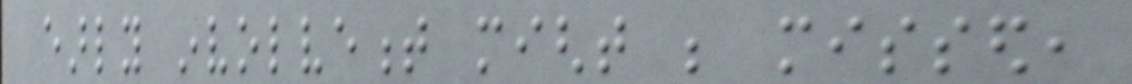early involvement might be missed,
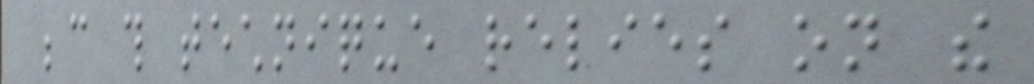because this technique relies on the
